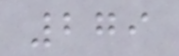279
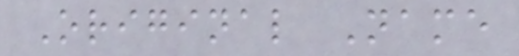Original Name
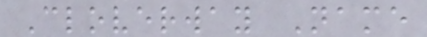Cloverway Name
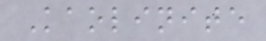Kaolinite
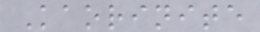Kaorinite
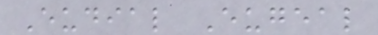Eudial Eugeal
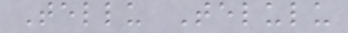Tellu Telulu
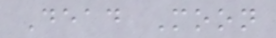Dead Moon
